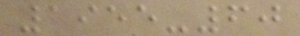1955-60
